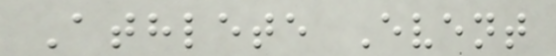Athlete Event
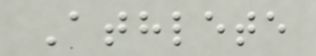Athlete
